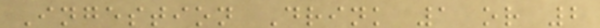Ingestion Drink 1 or 2
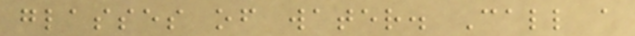glasses of water. Call a
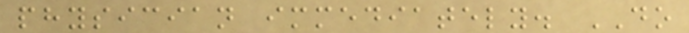physician immediately. DO
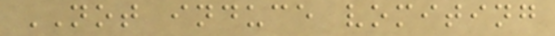NOT induce vomiting
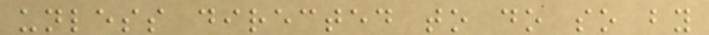unless directed to do so by
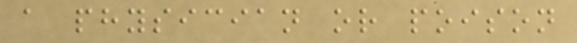a physician or poison
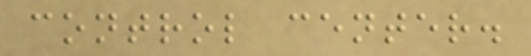control center.
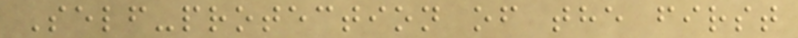Self-protection of the first
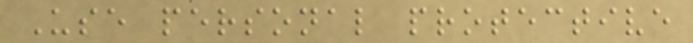Use personal protective
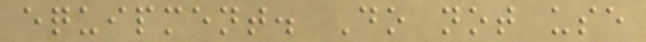equipment. Do not use
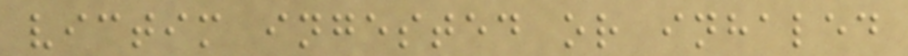victim ingested or inhaled
